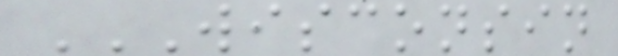WISCONSIN
